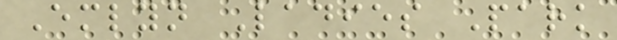Emlyn Ladies Park
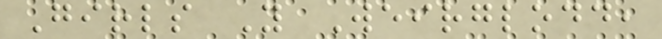Girls Y Weirglodd,
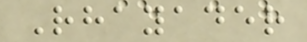Rhayader
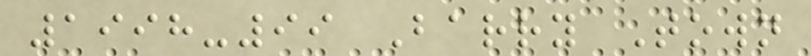1998-99 Barry Town
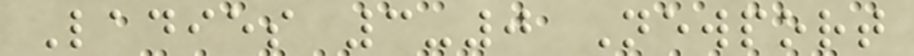Ladies 3-0 Newport
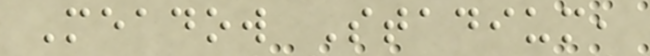Meadow Stadium,
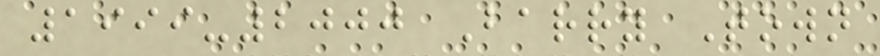1999-2000 Barry Town
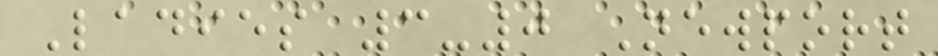Ladies 3-0 Newport
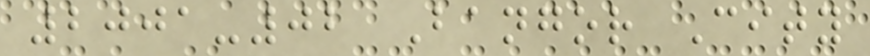2001-02 Bangor City
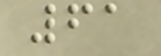61
